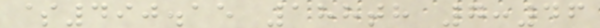$490.15 188th 7:46
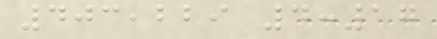403,229 4:17
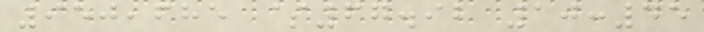950,685 $67.92 10:45
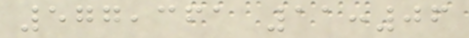577,361 11:06
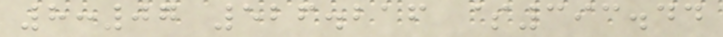8:07 526.216 $393.44
